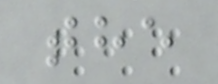the
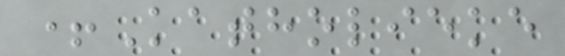+Katholieke
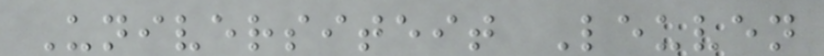Universiteit Leuven
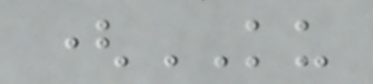(KU
